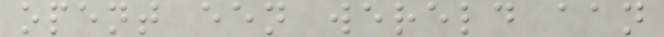opent een wereld aan
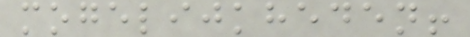mogelijkheden!
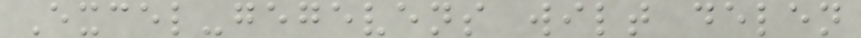Excel-gegevens wilt delen
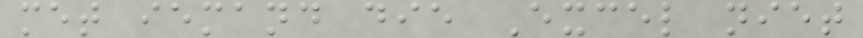met iemand die Excel niet
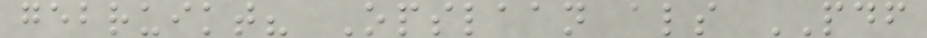gebruikt? Opslaan als PDF
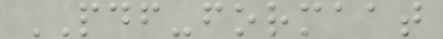PDF-formaat
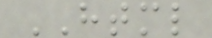HTML
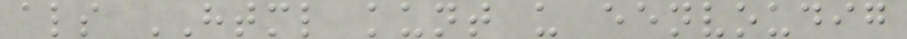als HTML kunt u eenvoudig
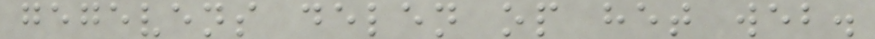gegevens delen op het web.
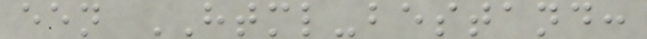een HTML-bestand:
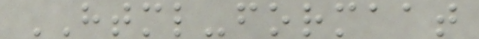HTML-formaat
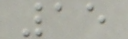15
